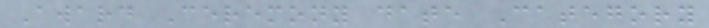Award Ceremony date Category
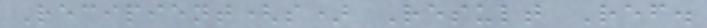Recipient(s) Result Ref.
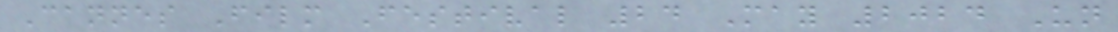Cannes Film Festival 24 May 2024 Un
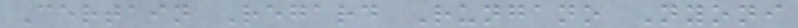Certain Regard Rungano Nyoni
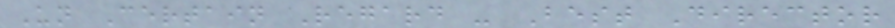Un Certain Regard - Best Director
